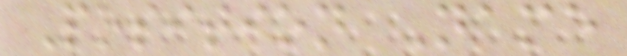Position Name
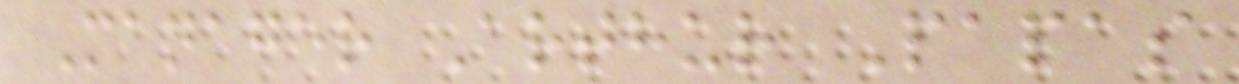Manager Arthur Papas
